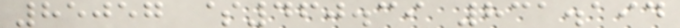85057 $460.39 831.194
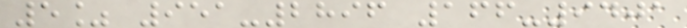5% 951-2896 166-9401
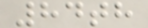84th
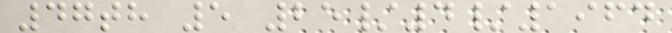47th 5 25/4/1964
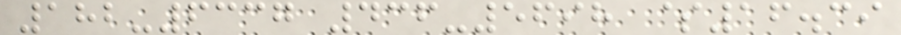182-6337 436-5698 $16.39
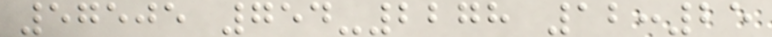57505 754-2278 12:25
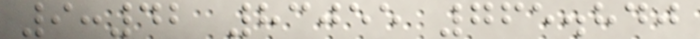9:42 83055 765.840
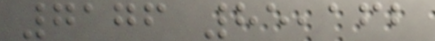7176 85,162
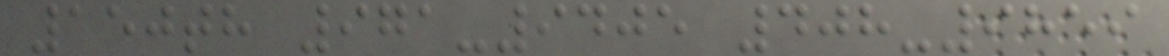150th 971-9405 408-9859
